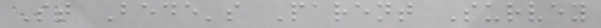St Bede's Parent Survey
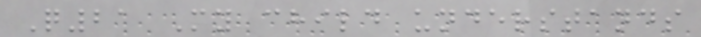Q21 My child understands
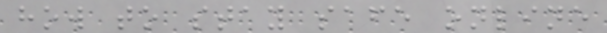how to stay safe online
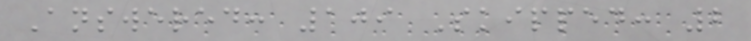Answered: 109 Skipped: 2
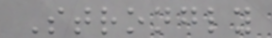Strongly
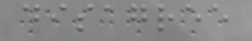disagree
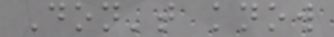Don't know
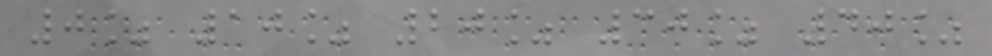0% 10% 20% 30% 40%
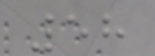58
